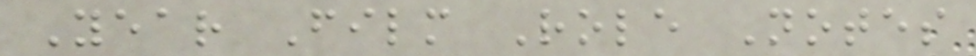Year Film Role Notes
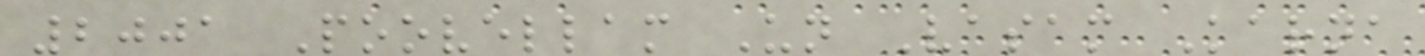2001 Poovellam Un Vasam Karna
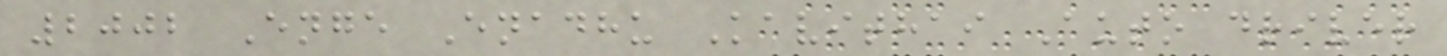2002 Enge Enadhu Kavithai Auto driver
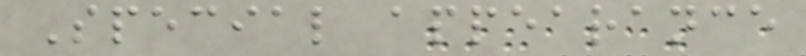Special appearance
